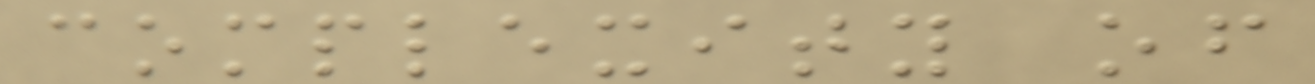complexity of
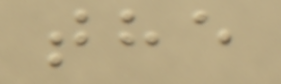the
